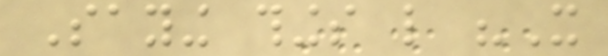Saying things like "It
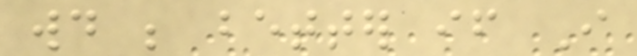would be better if I
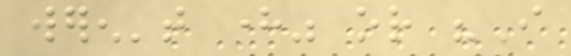weren't here" or "I
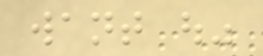want out"
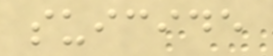suicide
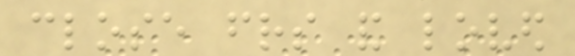close friends and loved
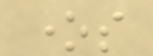ones
